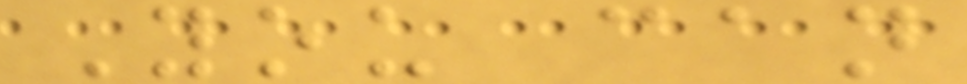You can
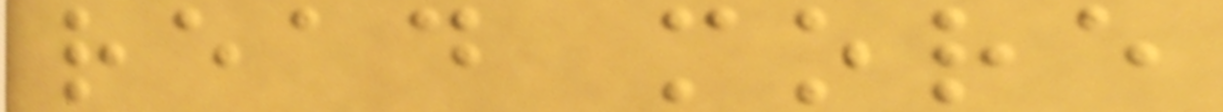read more
